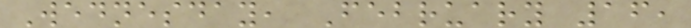Wednesday, February 16,
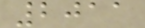2011
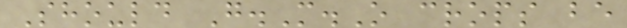Should G.M.O crops be
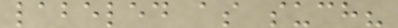labeled as such?
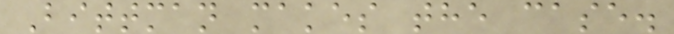Bittman makes the case.
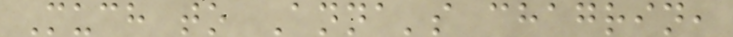Much to Anna's chagrin,
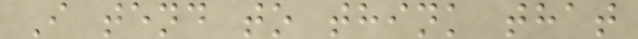I tend to think that
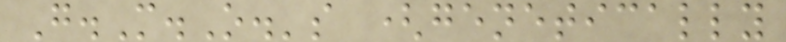G.M.O.'s (genetically
